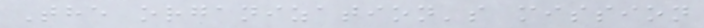The organization's mission
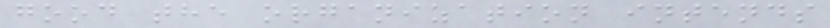good the organization intends
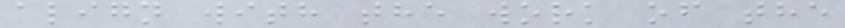align with the work of the
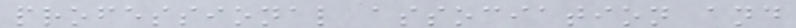professional association and
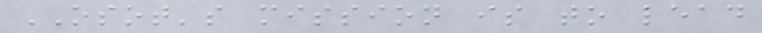OSOT's mission is to lead
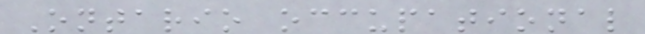Ontario occupational
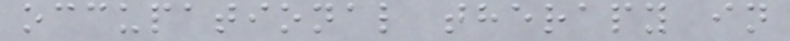occupational therapy in
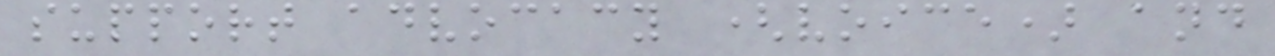support advocacy (voice) and
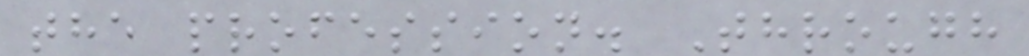the profession. Through
